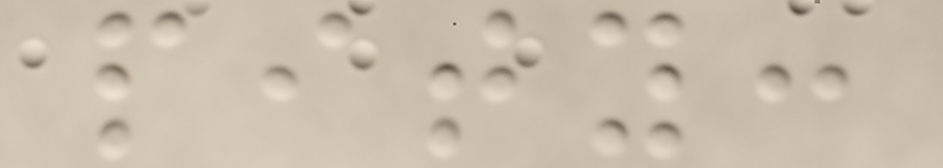pity:
